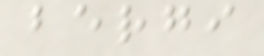bergi
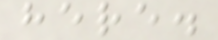here.
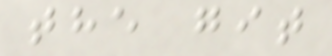the git
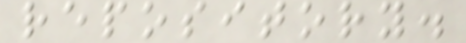repository.
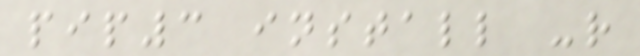pip3 install -r
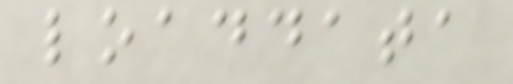loaddata
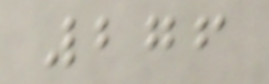276
